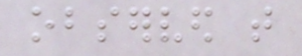observed that
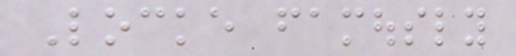Locke famously
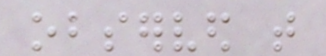observed that
